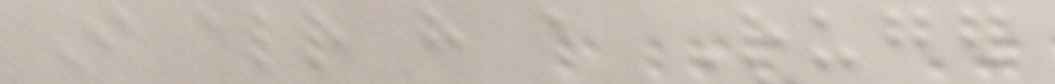I already have a Ruger
